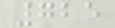725
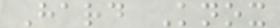Hard Knox
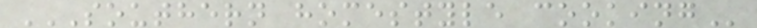SOUTHERN HOMESTYLE COOKING
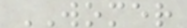WOMER
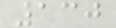130
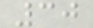30
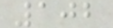102
